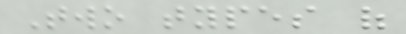Two types of
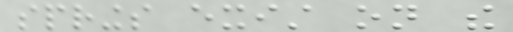springs exist on the
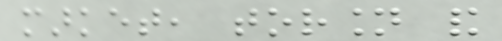market, torsion and
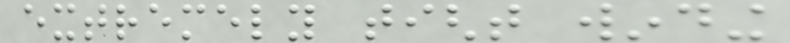extremely tight winding
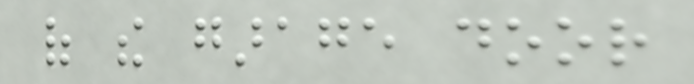of the garage door
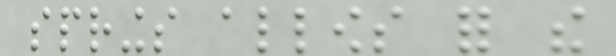springs allows for the
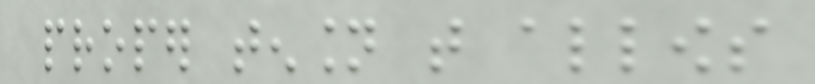proper tension that allows
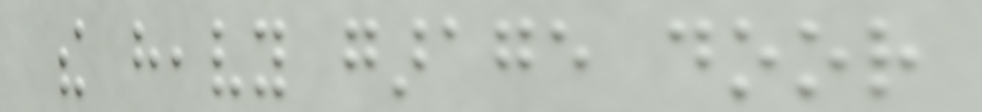the heavy garage door
